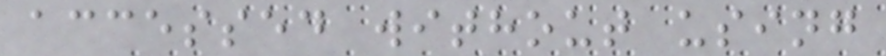accessed without using
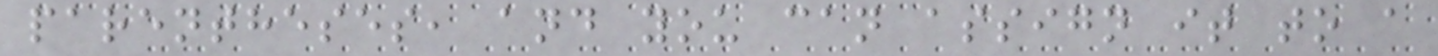parentheses, and you can assign it to a
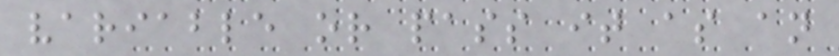variable or pass it as an
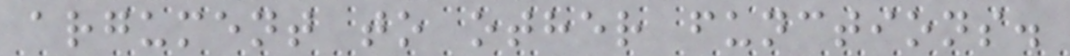argument to other functions.
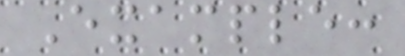Example:
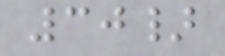30}
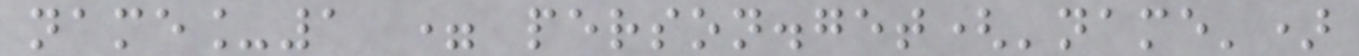name_1 = person.get('name')
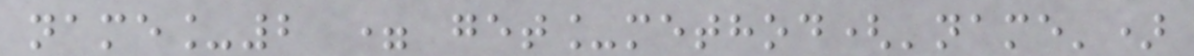name_2 = get_method('name')
